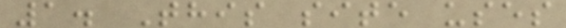1. This site uses
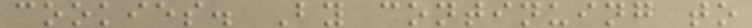cookies. By continuing to
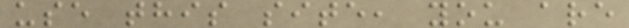use this site, you are
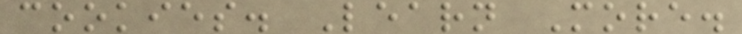cookies. Learn More.
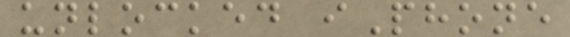unlocked iPhone
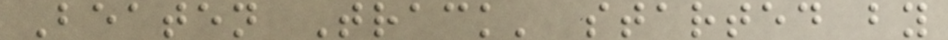Beaten Track' started by
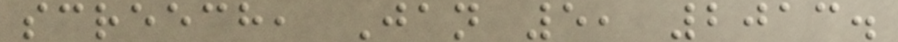screech, Jan 5, 2013.
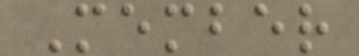Member
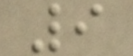9
